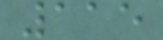115
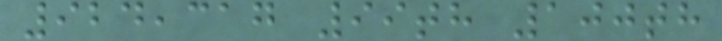924,317 99th 100th
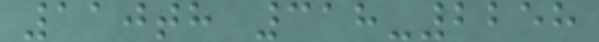110th 318-2258
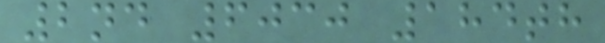2nd 6030 184th
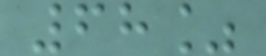68%
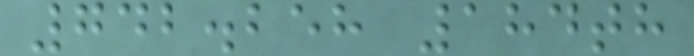742.258 184th
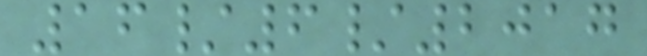16/6/2017
